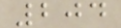204
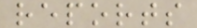reports
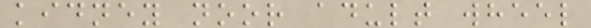kidney noor adult wheel
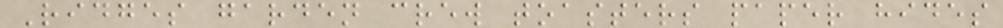Ridges garden crew toasters paper hides
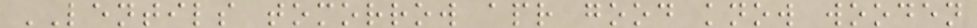LENTILS tomorrow apr good know wooden
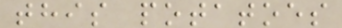this potatoes
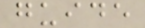guide
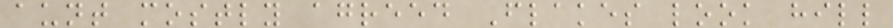aunt mostly agreed Flakes look hill
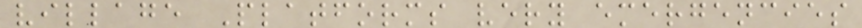village Platforms very emergencies
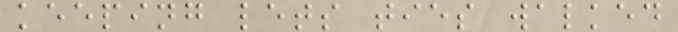keeping lets ties walked
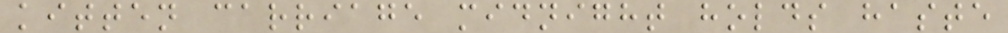kitten carriage midnight holds haste
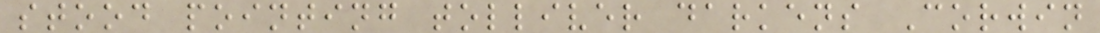stood pointing tolliver darkens Corwin
